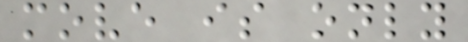move is only
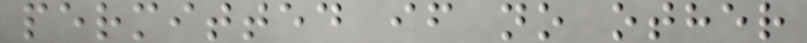permitted if no other
